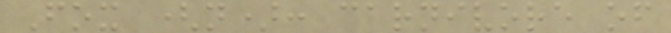Fox (n): carnivore of
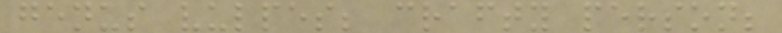genus vulpes; crafty person;
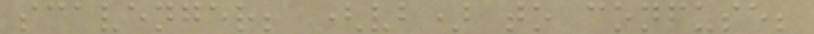scavenger; (vb) to confuse;
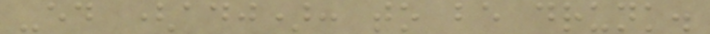-ed (adj): to be drunk.
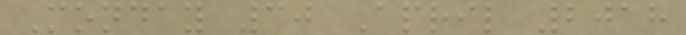Monday 30 April 2018
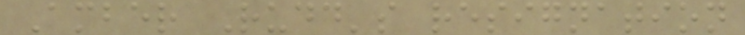Amber Rudd's resignation
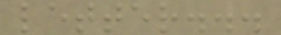letter...
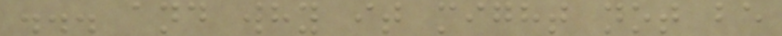... and why it might not be
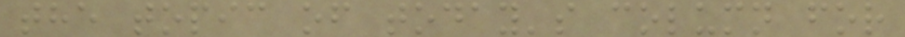the topic of today's column for
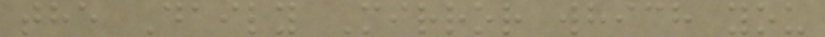the Daily Mirror which you
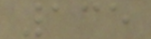135
